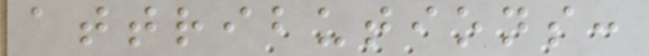attributions:
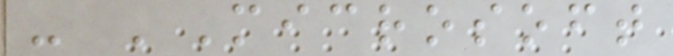- 'Microsoft
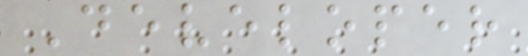Developer
